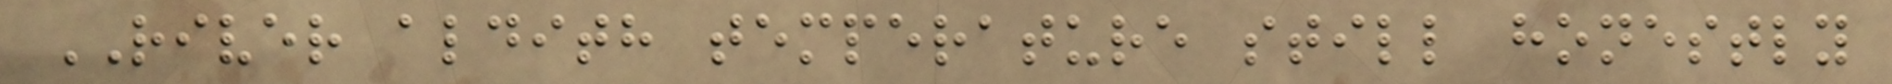RIVER aldith temperature still honestly
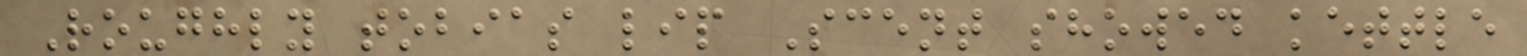Roughly tobias lip Scent showed kettle
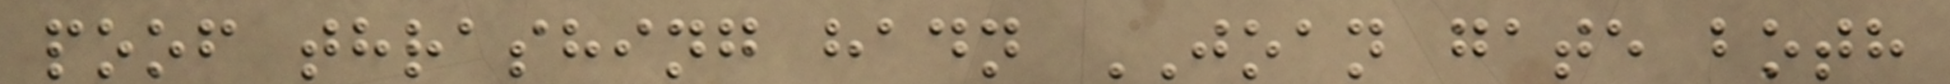poof thrashing hadn JOAN gate both
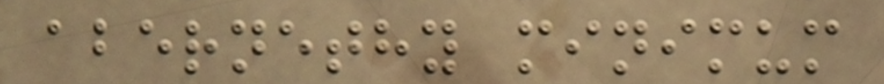abernethy minimum
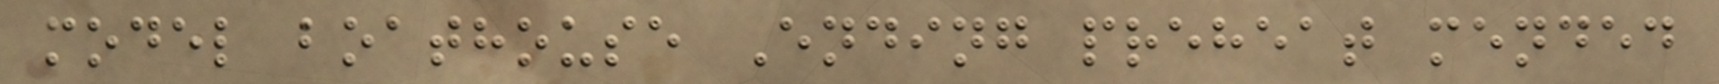model boathouse Ending preheat mended
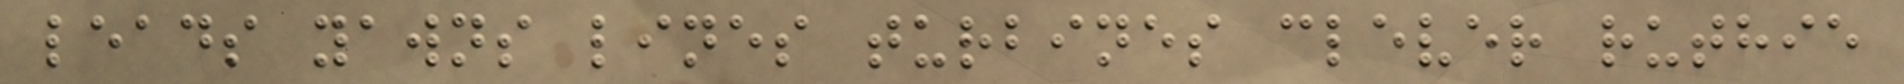leads yawns lines turbines clever ruthie
